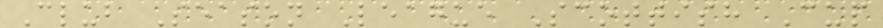Club Season League Scottish Cup
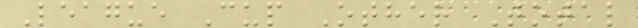League Cup Other Total
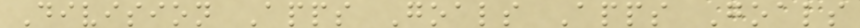Division Apps Goals Apps Goals
